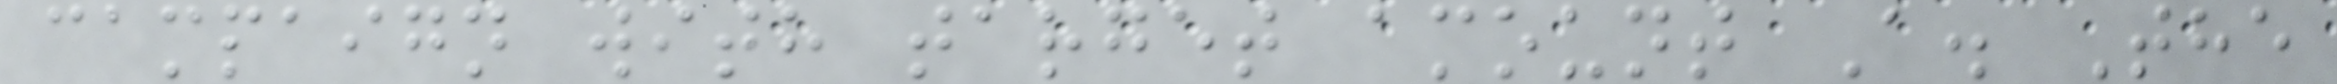campaign with target amount A. The
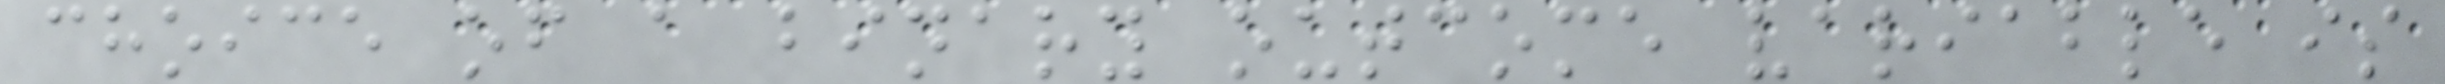choice of a binary outcome variable is
